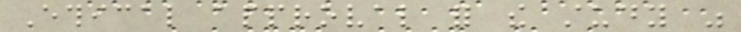Ethical approval for the study was
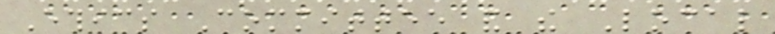Ethics Committee and the Local
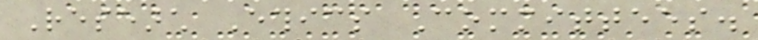Research Ethics Committees.
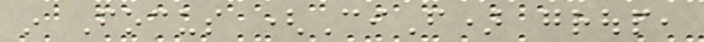in Focus (CiF) group,
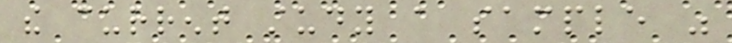the current study a sample was
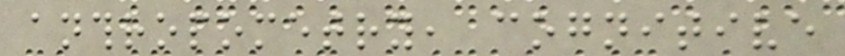anthropometry, cognitive
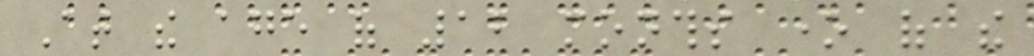At the age of 12 months one of the
